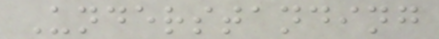Understanding
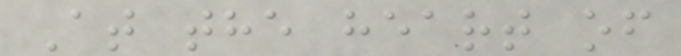At the heart of
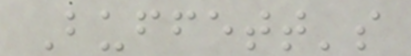Buffett's
